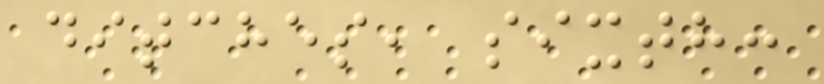ditches, sixth:
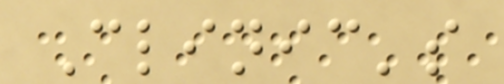Clinic's
